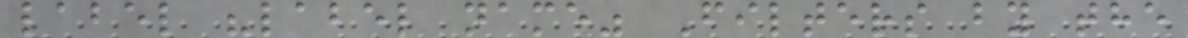label "label name" Filters by the
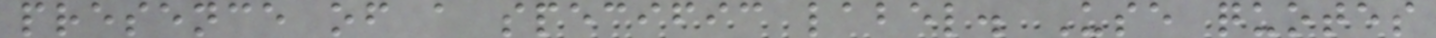presence of a specific label. Use quotes
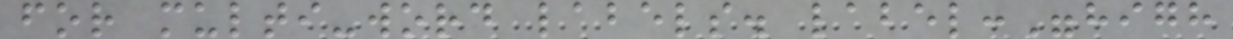for multi-word labels. label:"high
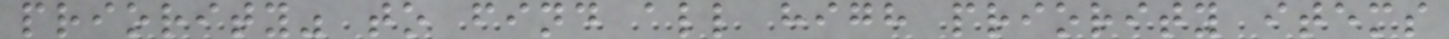priority" to find all high priority items
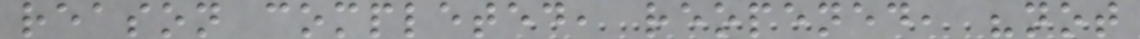reason completed, reopened, "not
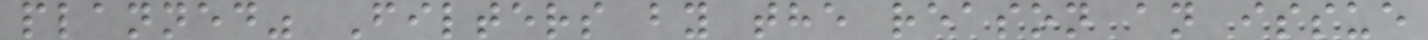planned" Filters by the reason an issue
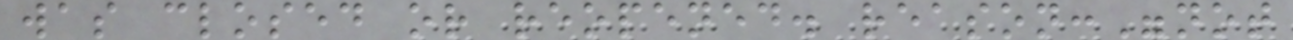was closed or reopened. reason:"not
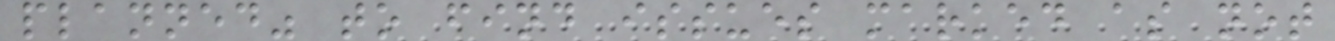planned" to find issues marked as not
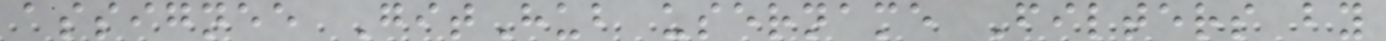assignee GitHub username Filters by
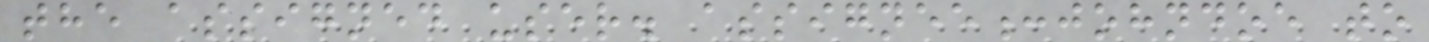the assigned user. assignee:johndoe to
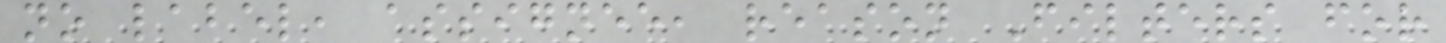no label, assignee, reason Filters for
